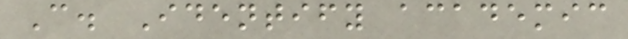C. Identify academic
